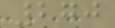270
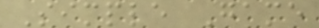Simple Game
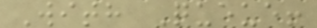With Queue!
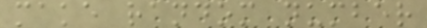make random number
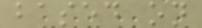based on
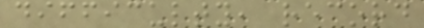difficulty, record
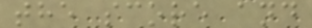the score and
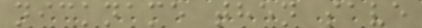nickname then save
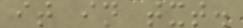it in txt.
